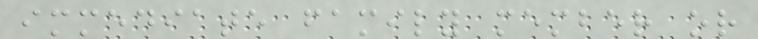immediate family member or
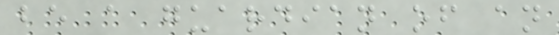be a guardian of an
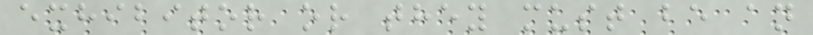exhibitor or they must be an
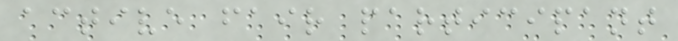active fair participant
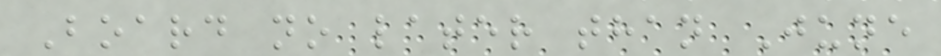Board no later than June
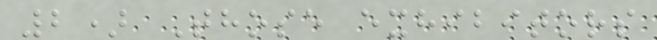2) Those exhibitors
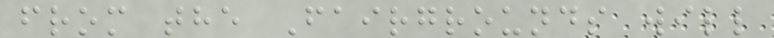from the Fairgrounds will
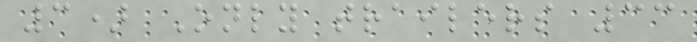3) Only trailers 33
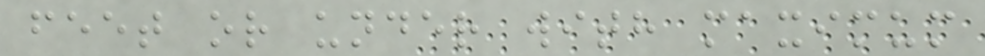feet or under with maximum
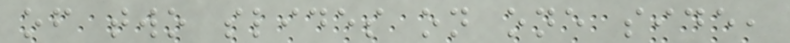of two slides on one side,
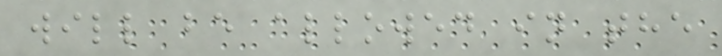will be allowed in the
